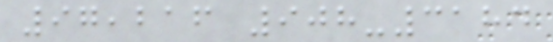97,216 908-3184
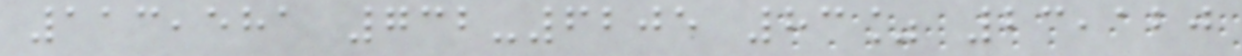113,581 732-6205 83% 23,120
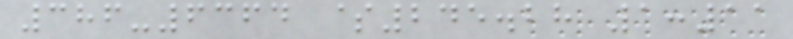386-6364 $245.28 1:11
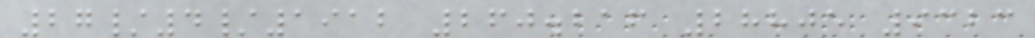27/4/1912 260.216 28805 9323
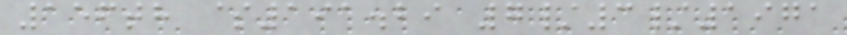156th $191.29 7/3/1971
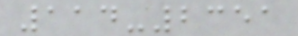114-2351
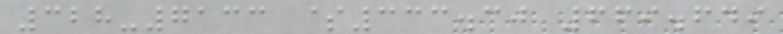328-7133 $333.30 669.649
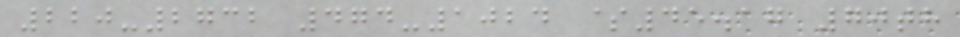220-2732 474-1024 $45.17 70th
